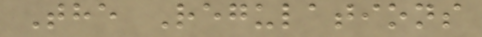The Regulations
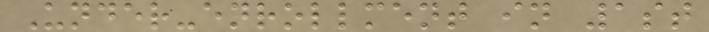Under-enrollment in 1st
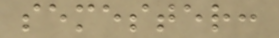semester:
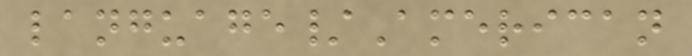language/American
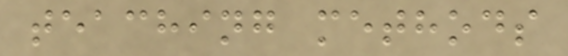teaching methods
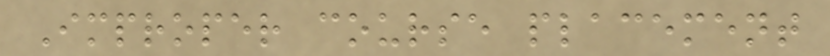Improper course placement
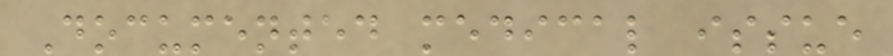Documented medical issue
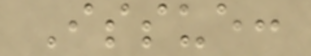Issue:
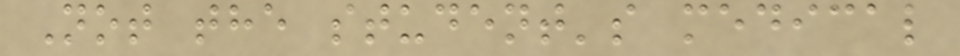Not the student's medical
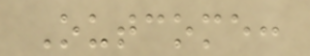Outcome:
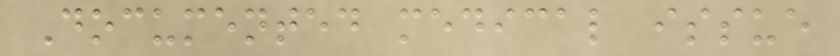Documented medical issue
